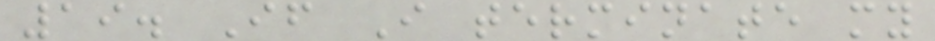19. If I terminate my
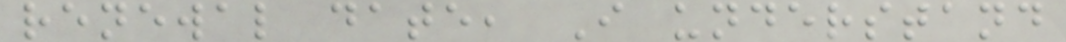renewal date, I understand
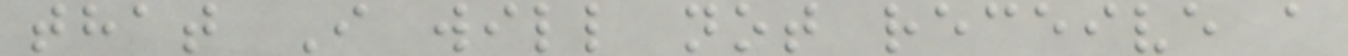that I will not receive a
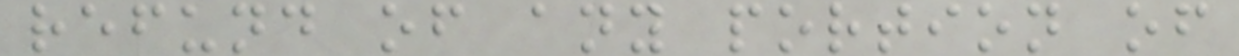refund of any portion of
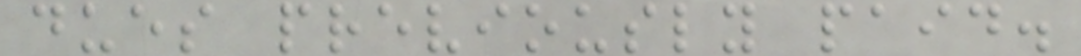dues previously paid.
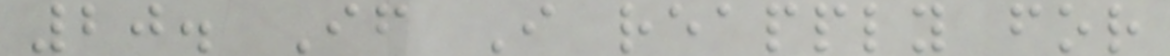20. If I reapply for
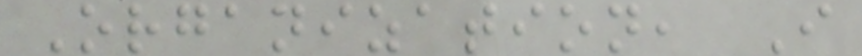Organization, I
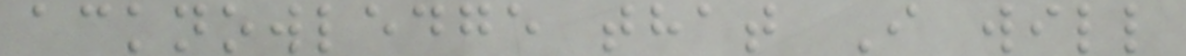acknowledge that I will
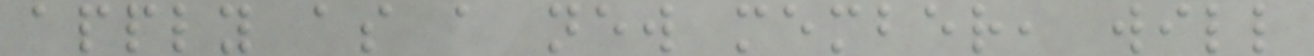apply as a new member, will
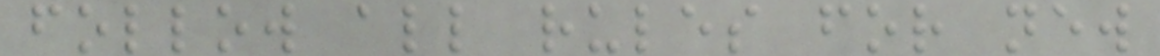follow all rules for new
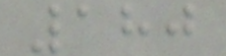180
